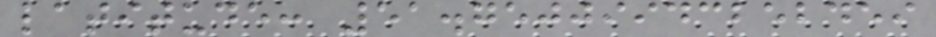latitude: 51.75009943252459
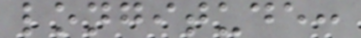longitude:
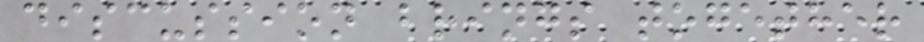discussion brings together
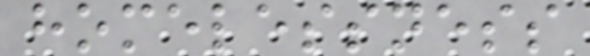homelessness
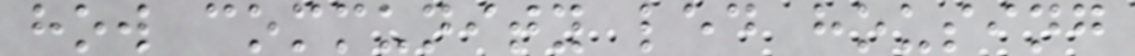how community led housing
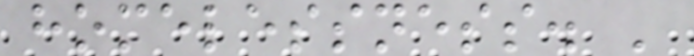homelessness. '
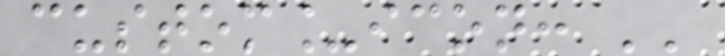custom_icon: ''
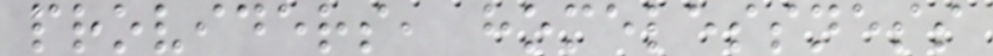providers, homelessness
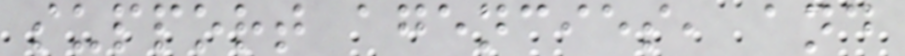support agencies, and
